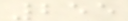255
